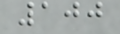100
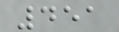451
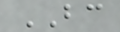BC
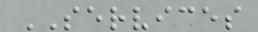SERVICES
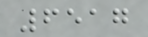6517
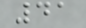41
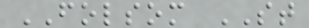FOLSOM ST
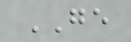GE
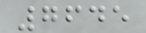7645
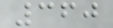360
